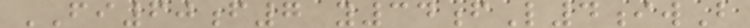FI60f7 y34fL4iwB
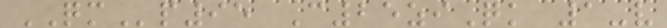QMp95 C25ziQk 1-v
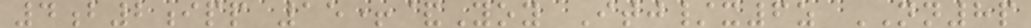4b2ipp 15+&Yoy Itj/x6z NN8p
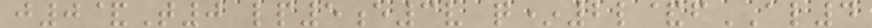j0&T0 lp5e3v q*2l&fAL4
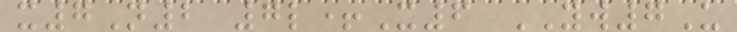x7N2 7l+X6 YW7U
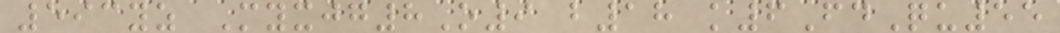593yz Myxjg8O9 b18 k6FdQu55
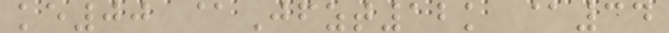ke00 @Jfzt12k @34
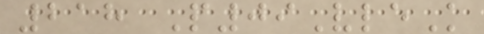218 P09VleK
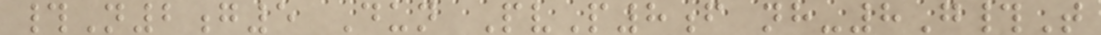#N2g5 Dun PvP8f nh-8G#T
